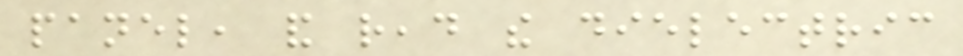panel, and read the dielectric
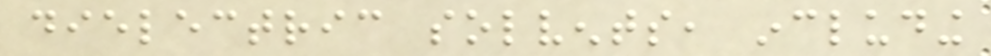dielectric solvents, including
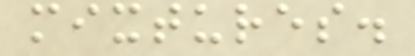mixtures.
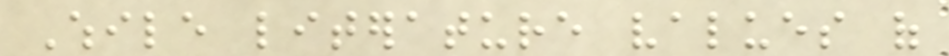While literature values of
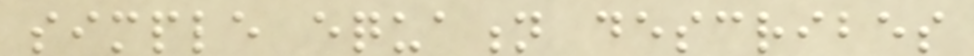simple equation describes
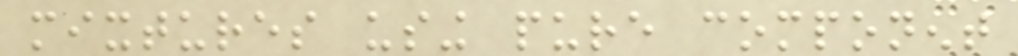mixtures using pure component
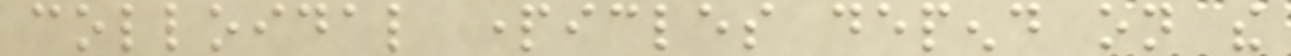colloidal particles depend on the
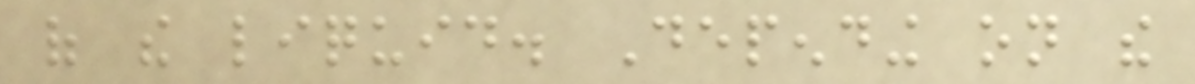of the liquid. Depending on the
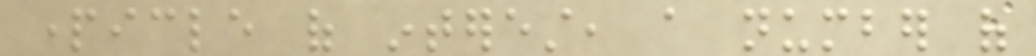particle of interest, a number of
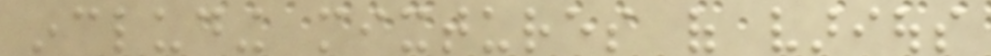including mixtures of various
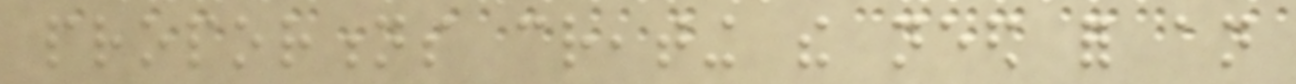proportions creating the need for an
